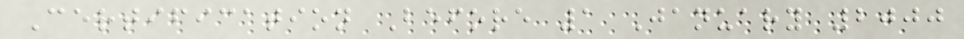Certification Before 1 January 2000
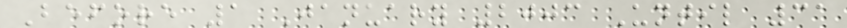Before 1 January 2003 Until 31
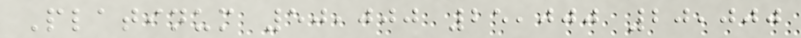Platinum 50,000 25,000 20,000
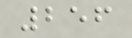256
